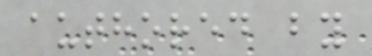authored by
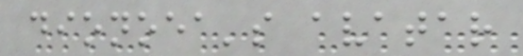dionoea's avatar
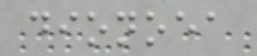dionoea
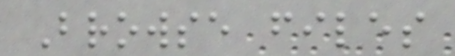Browse files
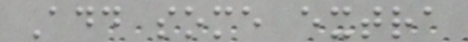Add some extra
